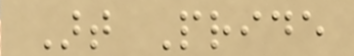Art Pride
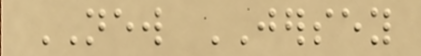NEW JERSEY
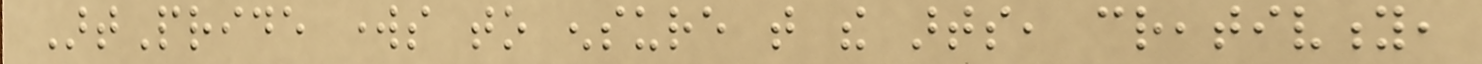ArtPride works to ensure that the arts, creativity,
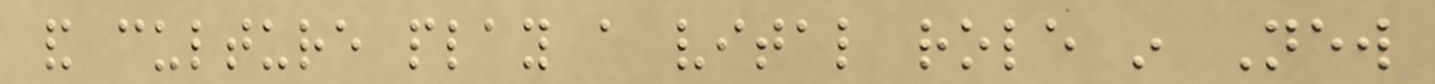and culture play a vital role in New
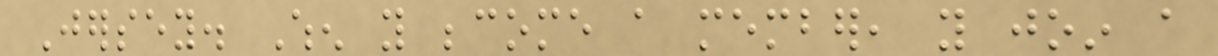Jersey. When you become a member, you join a
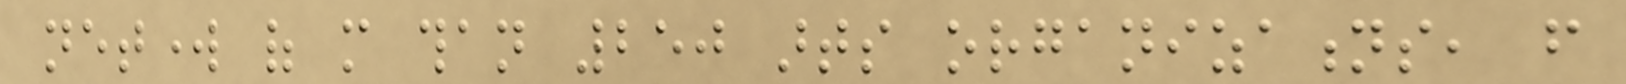network of more than 250 arts organizations, from
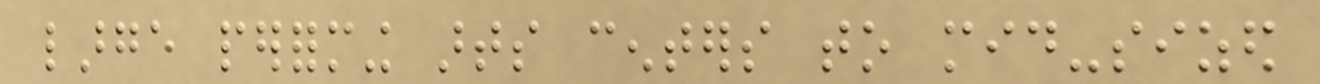large performing arts centers to mid-sized
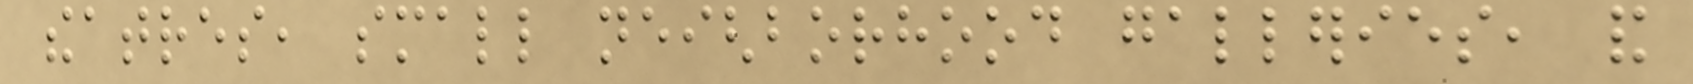theatres, small neighborhood galleries, and
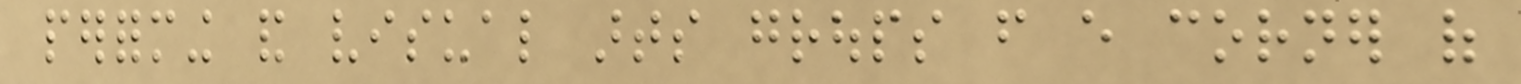performing and visual arts groups from every corner of
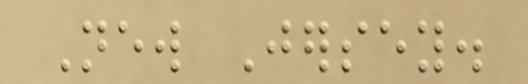New Jersey.
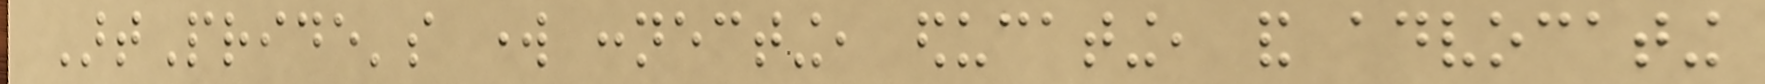ArtPride's work connecting, educating, and advocating
